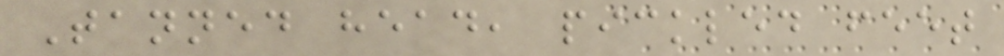Tanned head, pickled feet
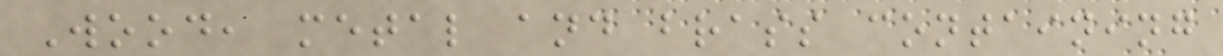Wood, metal and brass containing
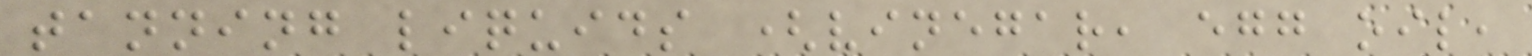tanning liquids (vinegar, egg oil,
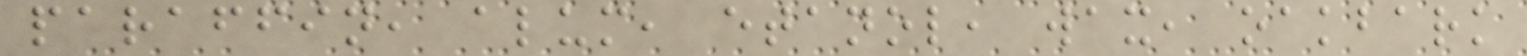paraffin, alum, etanol, wax, oakbark
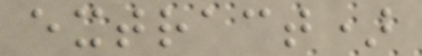extract)
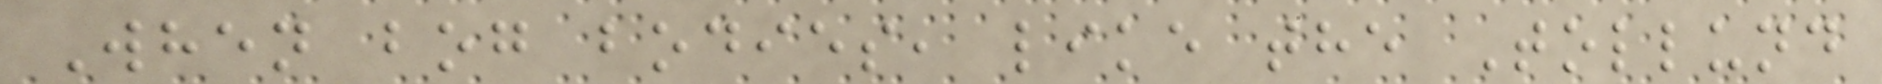When bog bodies, like the Tollund
